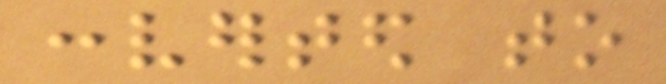converted to
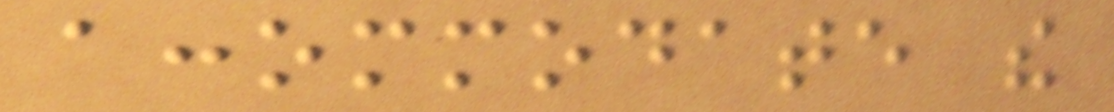accommodate the
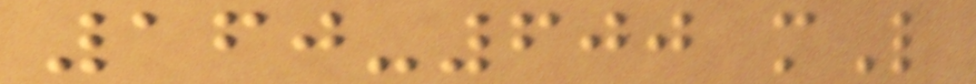160-600 mL
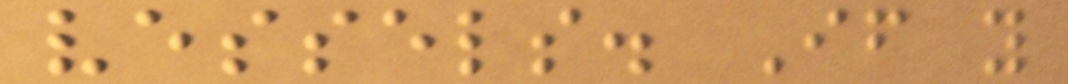vessels. If you
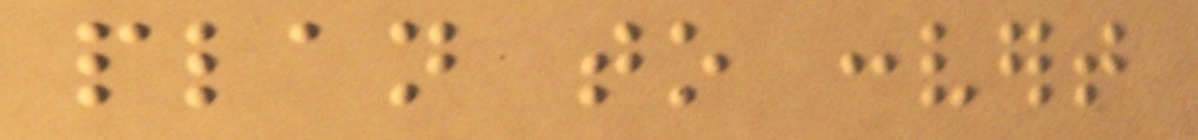plan to convert
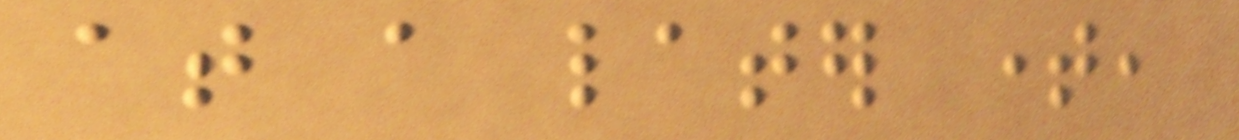at a later time,
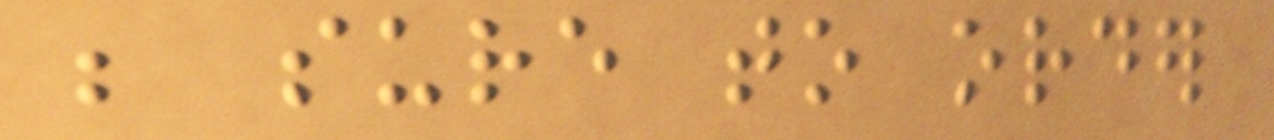be sure to order
